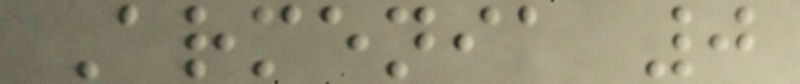Armenia 0
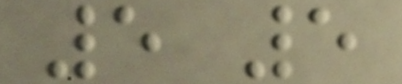5 5
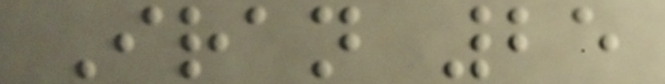Iran 25
